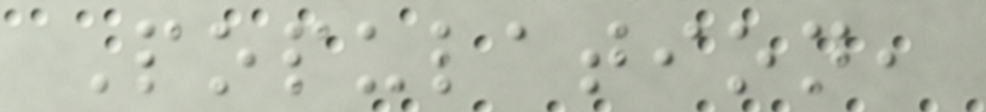Population,
